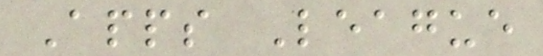Apps League
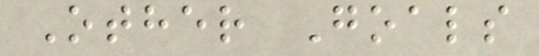Other Goals
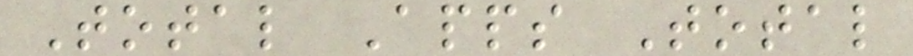Total Apps Total
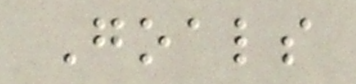Goals
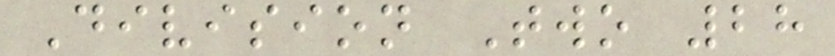Division Two 28
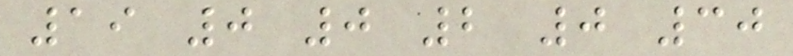19 0 0 2 0 30
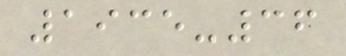1935-36
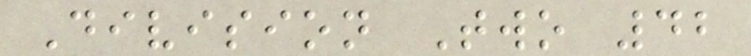Division Two 42
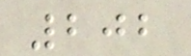202
